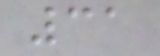31
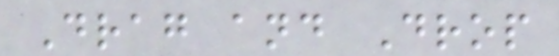Drag and Drop
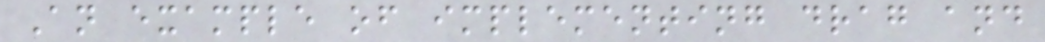An example of implementing drag and
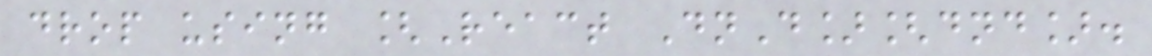drop using [React DnD][dnd].
